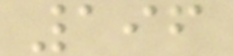196
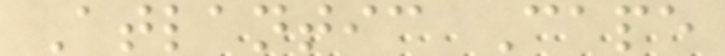Atlantic Cape
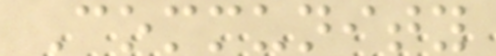Community
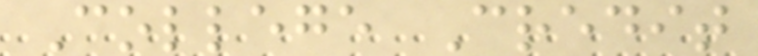College Credit
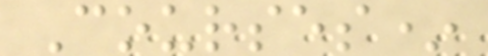Courses*
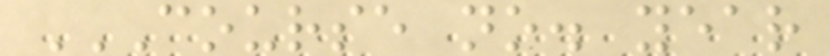COURSE NO. YEAR
